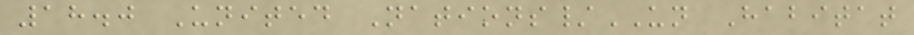18.0 United Nations/UN Habitat
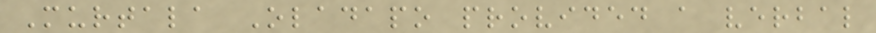Murtala Oladapo provided a verbal
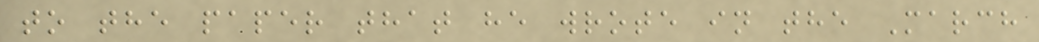to the paper that he wrote in the March
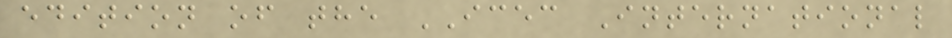edition of the ICEC International
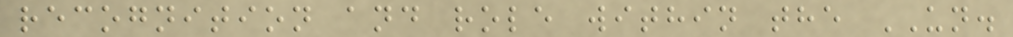recognition and role within the UN.
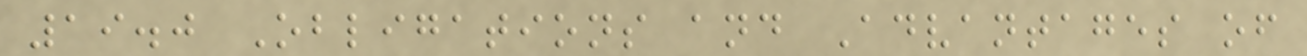19.0 Obligations and Advantages of
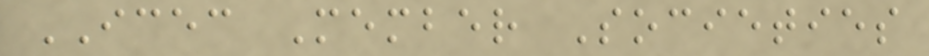ICEC Member Societies
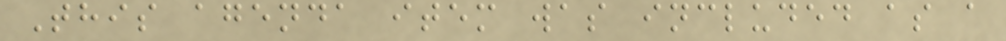This agenda item was included as a
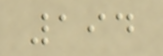194
